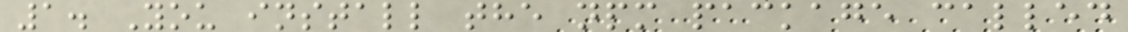1. You install the npm package called
